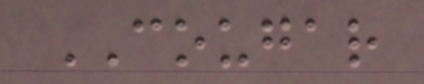COUGAR
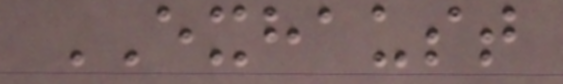EXHAUST
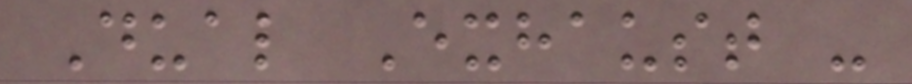Dual Exhaust -
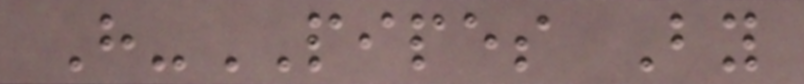H-PIPES By
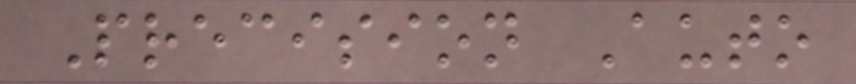Precision Auto
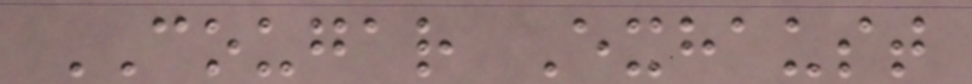COUGAR Exhaust
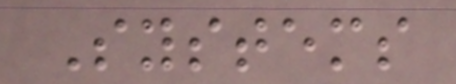Systems
